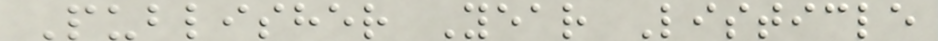Publisher Year Listicle
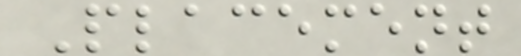Placement
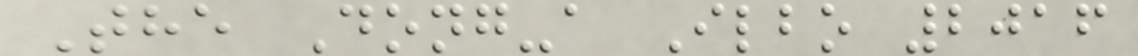The Dong-a Ilbo 2016
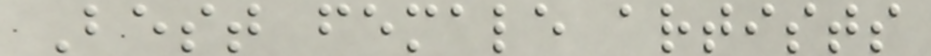Best female artists
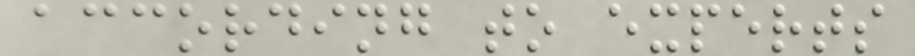according to experts
